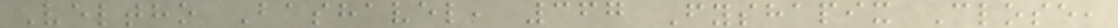Veltho Bashavel, 367 Fyshapix Close,
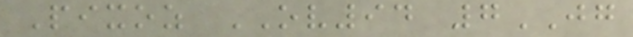Pixoz OV94 7JG
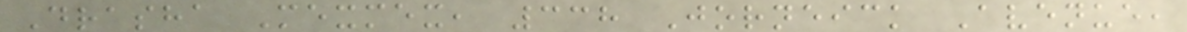Drasha Mexmex, 338 Jorneick Avenue,
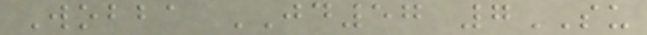Wobba JD57 7SU
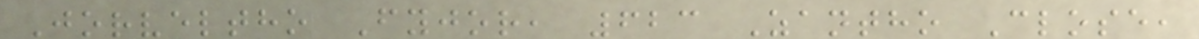Jorveltho Fyjor, 623 Zantho Close,
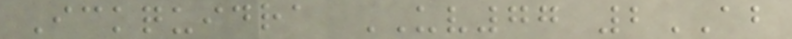Ickquidra UV77 2AB
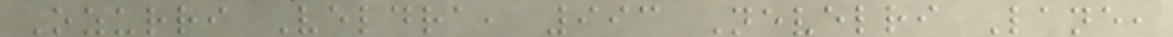Ozurri Veldra, 993 Nevelri Lane,
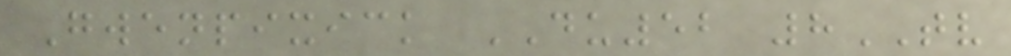Gwenpixick DU52 8TV
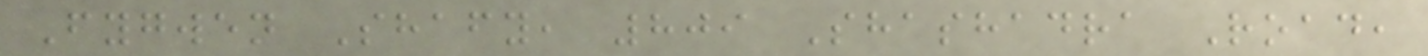Fygwen Shafy, 809 Shashadra Road,
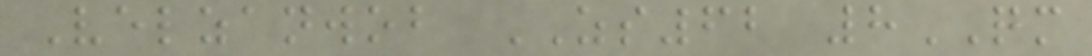Velzanwob ZS62 8QM
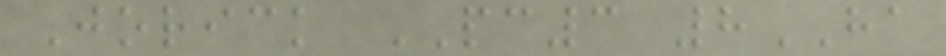Jorick PC3 8HA
